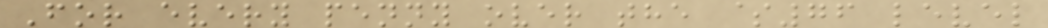For every penny over the $76 level
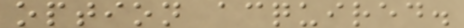option acquired.
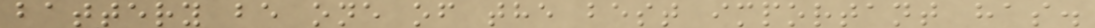battery be one of the best important has.
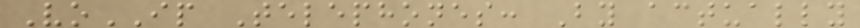VoIP Telephones: By actually
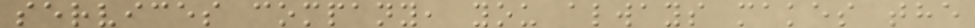services company, you always makes the
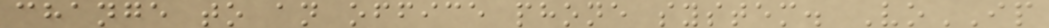change to an office phone system. VoIP
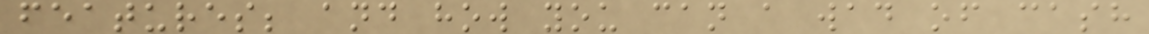features; and how you can a wad of cash
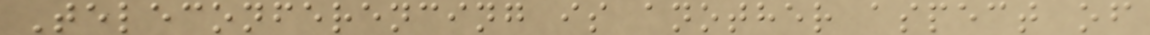Teleconferencing is another aspect of
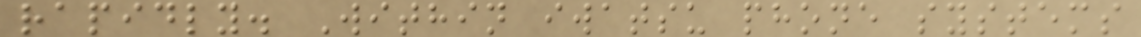rapidly. Within iwatsu phone systems
